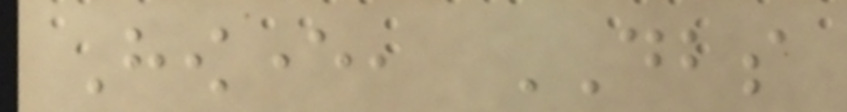However, DBS
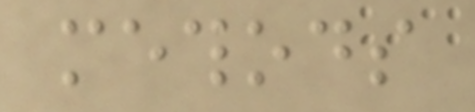methods
